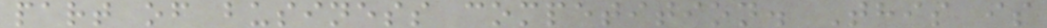part of business competition. This is
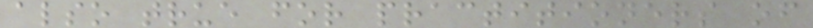also true for practitioners of
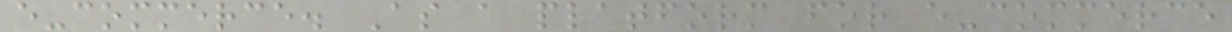e-commerce. As a platform for e-commerce
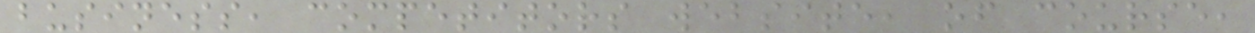business, competitors website, of course,
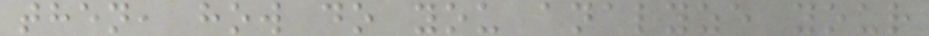then, how do you analyze your
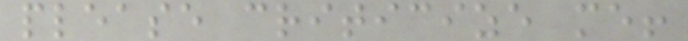please criticize me!
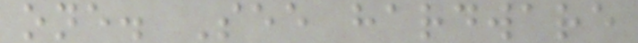one. See hardware
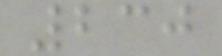230
